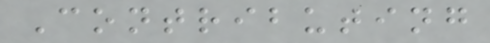Contributing
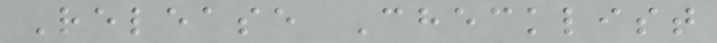Release Checklist
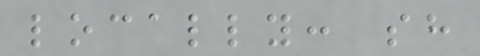locally: sh
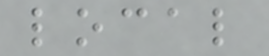local
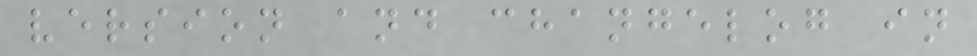version and changelog in
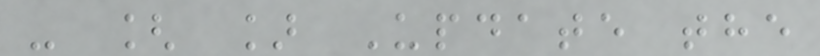- [ ] Update the
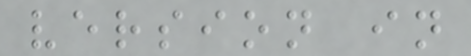version in
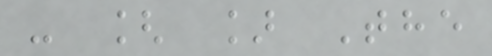- [ ] The
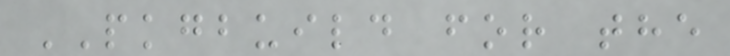PKGBUILD for the
